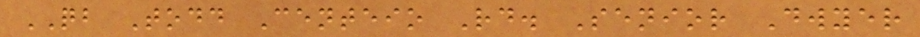QB Todd Centeio Rd. Senior Dwyer
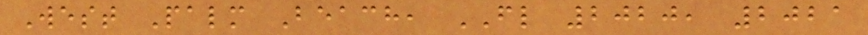West Palm Beach, FL 2020, 2021
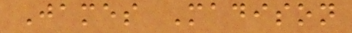James Madison
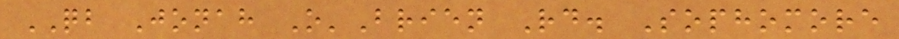QB Jonah O'Brien Rd. Sophomore
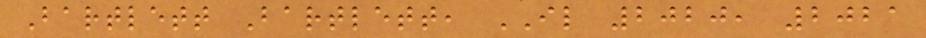Bartlett Bartlett, IL 2020, 2021
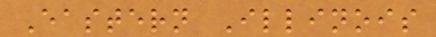Eastern Illinois
